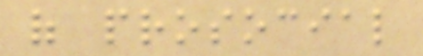of prosocial
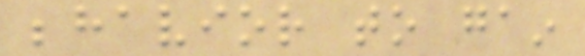behavior to gain
